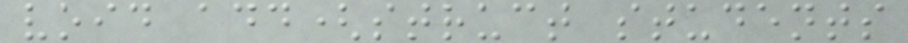void add(struct students
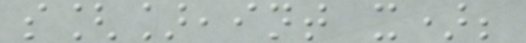s[],int x);
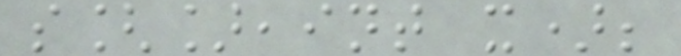s[],int x);
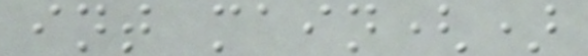int main()
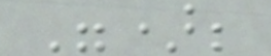");
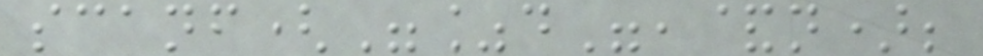scanf("%d",&n);
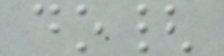do{
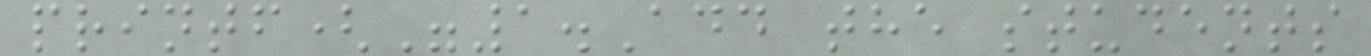printf("1.Add the students
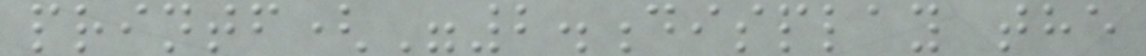printf("2.display the
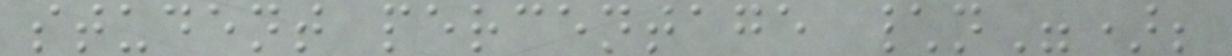student percentage \n");
